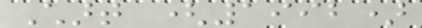Chart (1992)
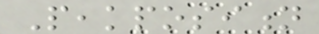Peakposition
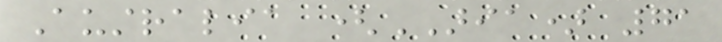Australia (ARIA) 71
